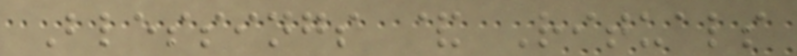Blessings & Rituals
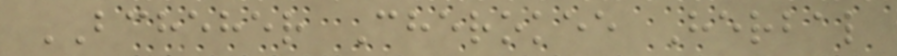BCHEHER Cherokee Herbal
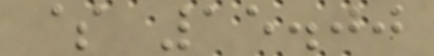$ 15.00
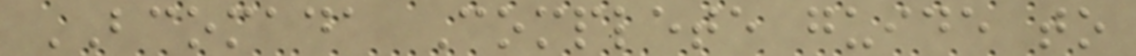BCOMADA Complete guide to
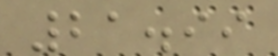21.99
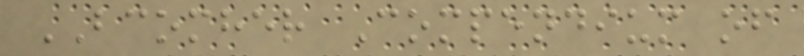BCOMHER Compendium of
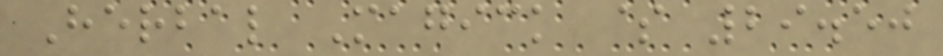Herbal Magick $ 29.50
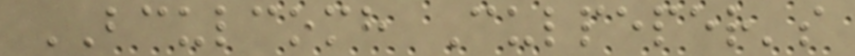BCULCOMH Culpeper's
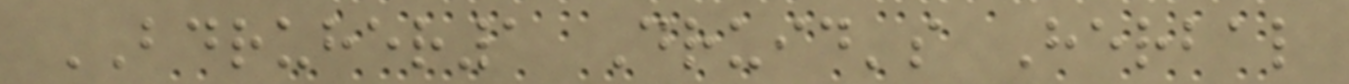BDRUHER1 Druid's Herbal
